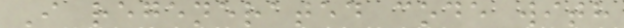I regenerated code with
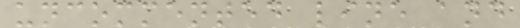uncommented line and
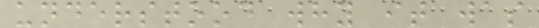understood why it was
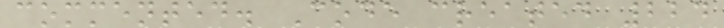commented. Code created 224
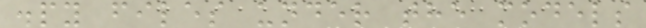.py files under the models
